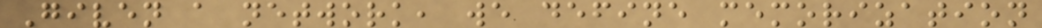Given a network, we define memorization
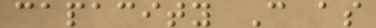capacity C as
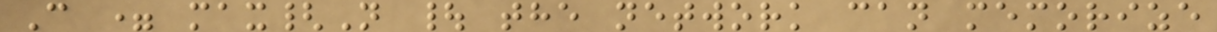C = max{N | the network can memorize
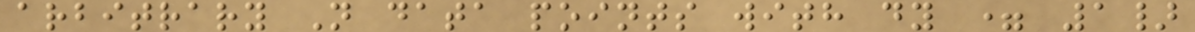arbitrary N data points with dy = 1}
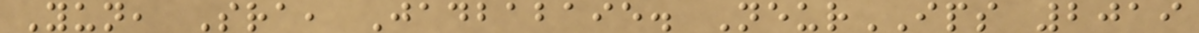Yun, Sra, Jadbabaie. NeurIPS 2019
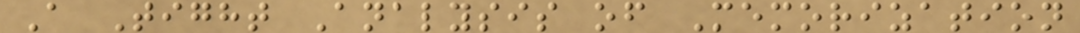A Tight Analysis of Memorization
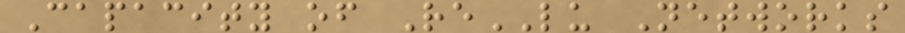Capacity of ReLU Networks
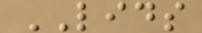LIDS
